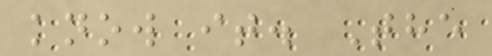know it. The
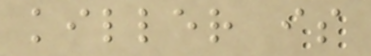killer is
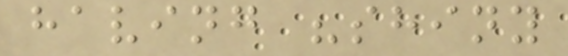having "shiny
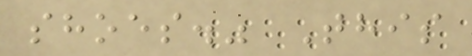shoes." This
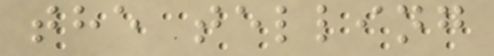the telling
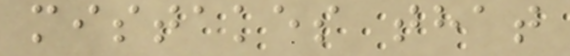mistakes that
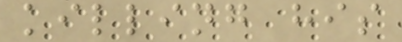killing his
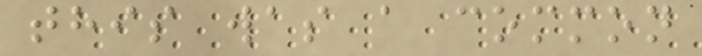this was a common
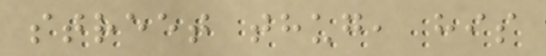street thug, his
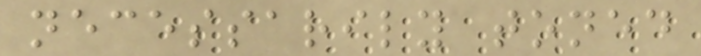necessarily toned
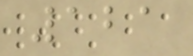121
